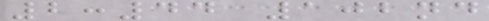2:44 102nd
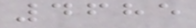4685
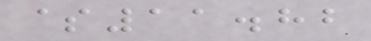$11.82
